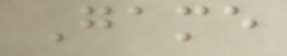Game
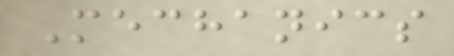Mechanics
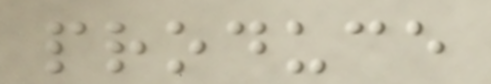produce
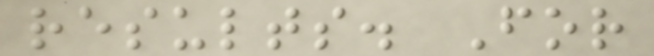results. For
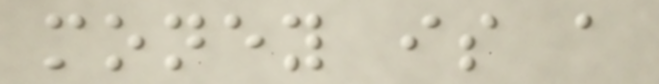money is a
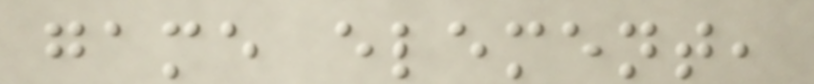game element,
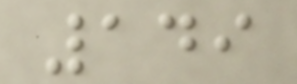149
